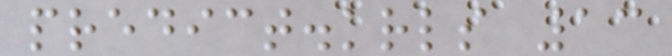predict.krls 13
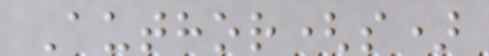Author(s)
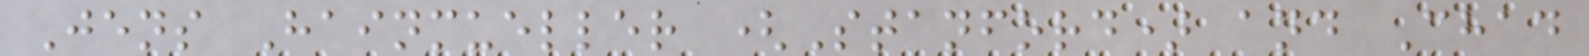Jens Hainmueller (Stanford) and Chad
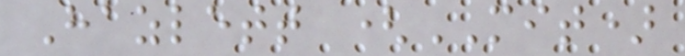Hazlett (MIT)
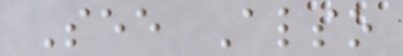See Also
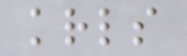krls
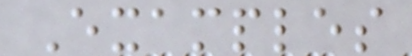Examples
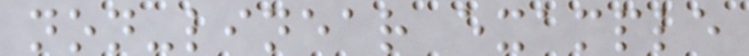non-linear example
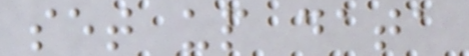set up data
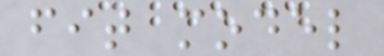fit model
